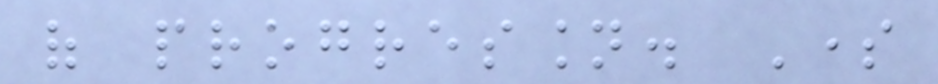of progression. Some
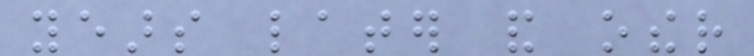years later and other
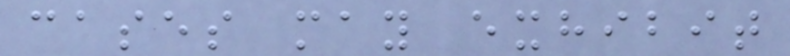cases may exhibit
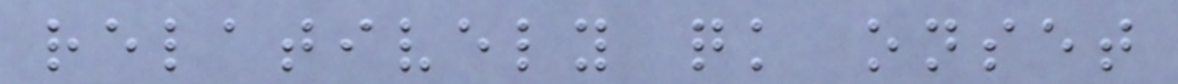relatively quick onset
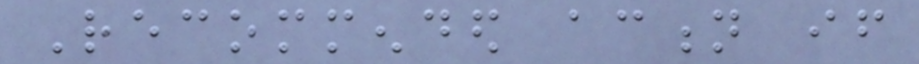Recommended action if
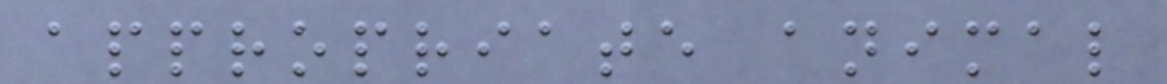appropriate animal
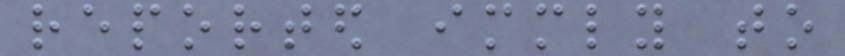reported immediately to
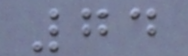74
